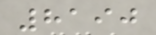8190
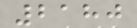2180
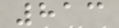813
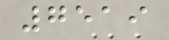7519
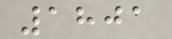1801
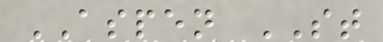ASPEN ST
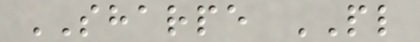SHARPE PL
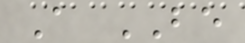A BE
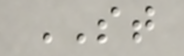ST
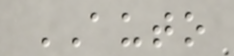AUTO
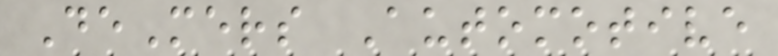DeMers Automotive
